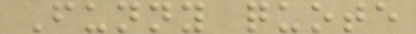Funny quote
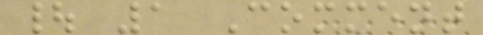| 1 Comment
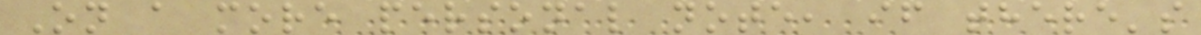On a more personal note, if there's
